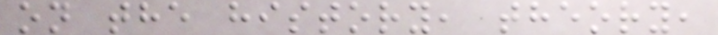on the history, theory,
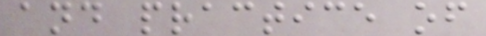and practice of
